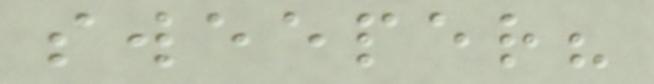sweeper?
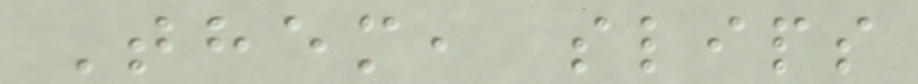Them, slips
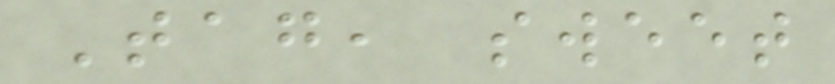Tag, sweet
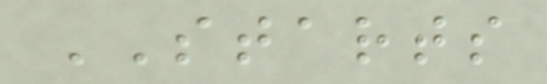STARTS
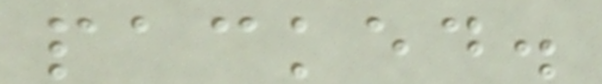packed.
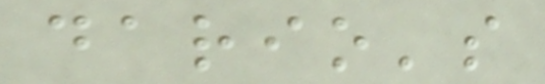dario's
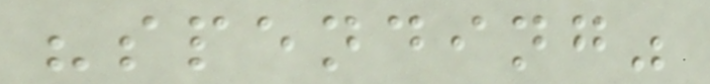"spending"
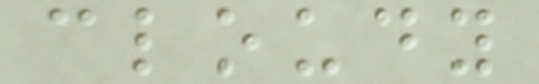cloudy
